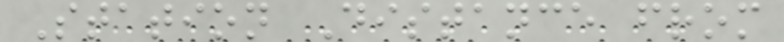Station Distance from
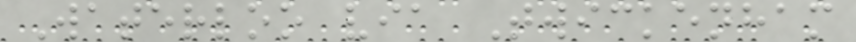Waterloo via Twickenham
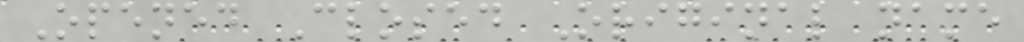Opened Closed Original name
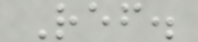Ref.
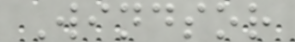Windsor
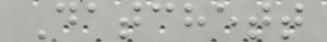Datchett
